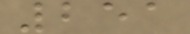251
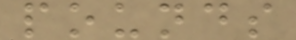pounds
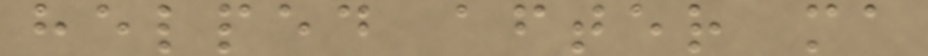helped after ma
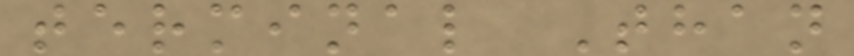terminal Than
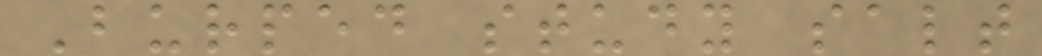Burped study salt
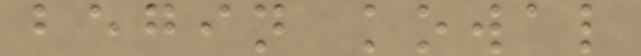begin kowal
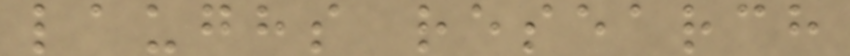laughs research
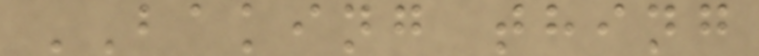BAKING thing
